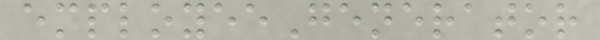employeeGenerator
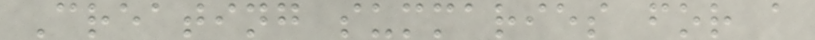Creating summaries for a
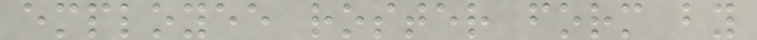employee roster form by
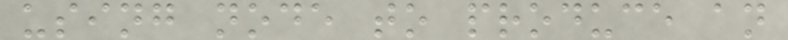using node to produce an
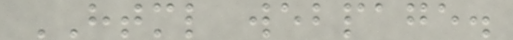HTML webpage.
